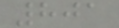801
